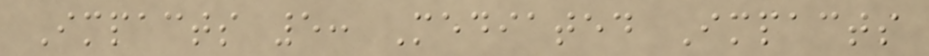Impacts 5: Mediated Impacts
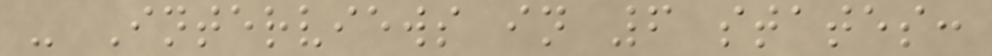- Interviews in 6 states:
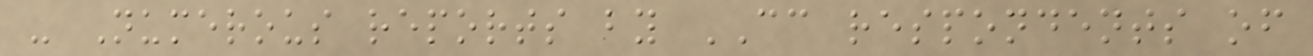- Numerous reports by CC respondents of
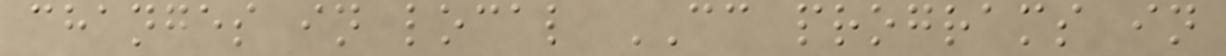changes in local CC programs in
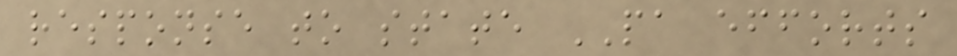response to state PA efforts
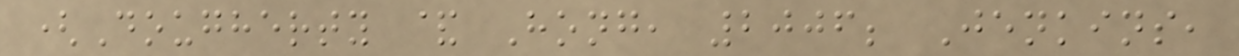(Dougherty & Hong, 2006; Jenkins,
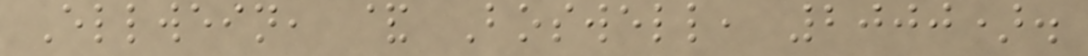Ellwein, & Boswell, 2000).
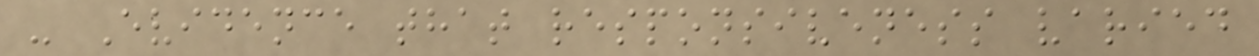- Evidence that responsiveness varied
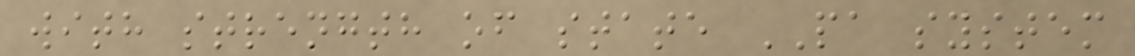with strength of state PA system
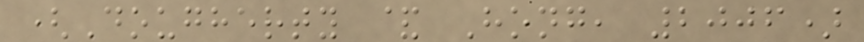(Dougherty & Hong, 2006)
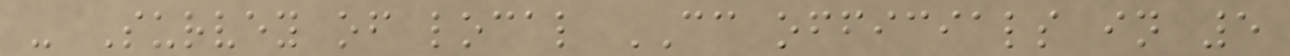- Survey of local CC officials in 5
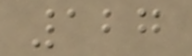127
